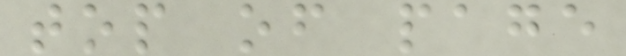top of page
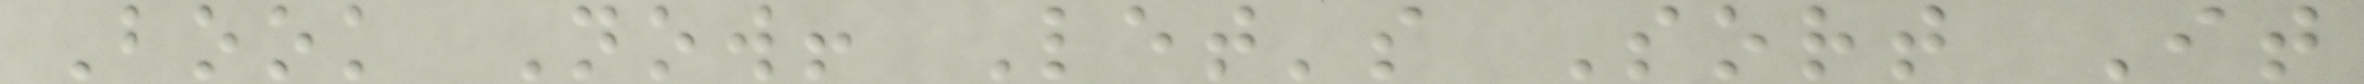Book Now! Let's Sort It
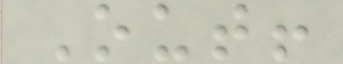Out!
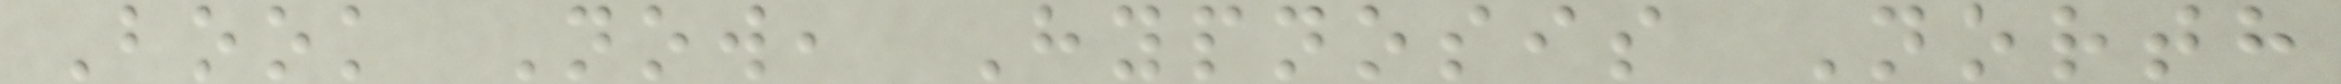Book Now, Hypnosis North
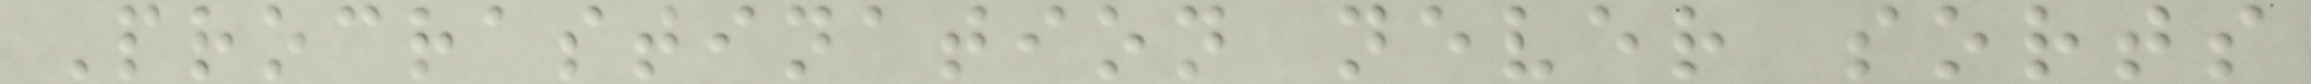Procrastination never sorts
